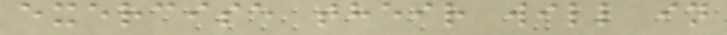exercise their will in
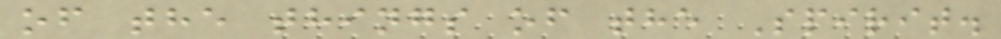of the things of the Spirit.
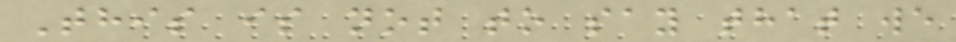This is not to say that we
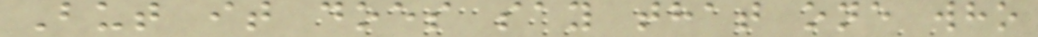But it does say that one who
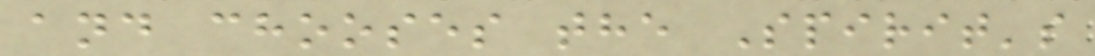and chooses the Spirit's
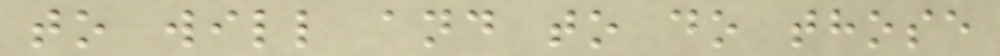to will and to do those
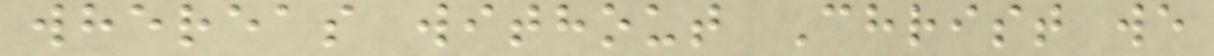whereas without Christ we
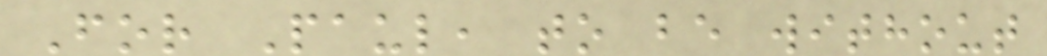For Paul, to be without
